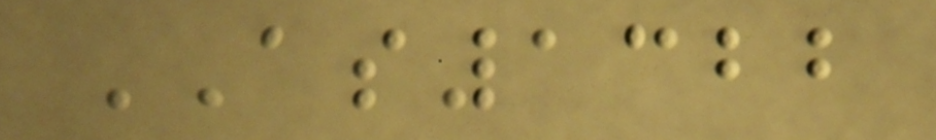AS1322
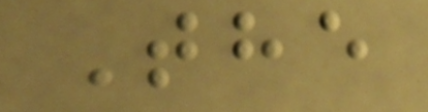The
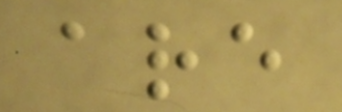are
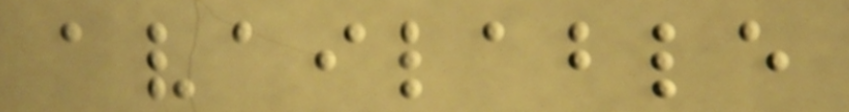available
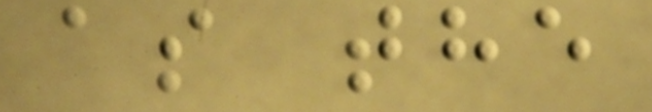as the
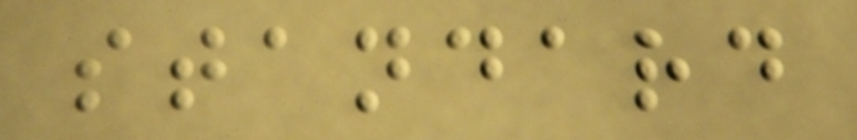standard
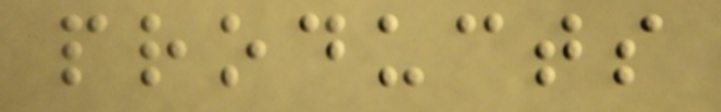products
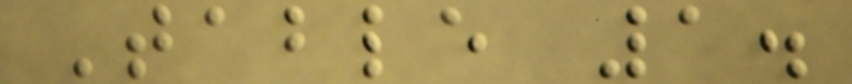Table 1.
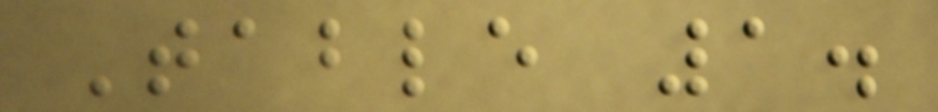Table 1.
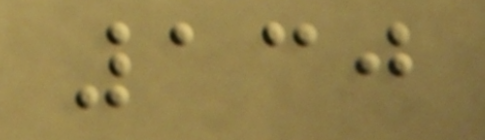130
